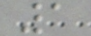1
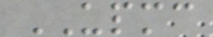UPMC
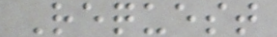Request
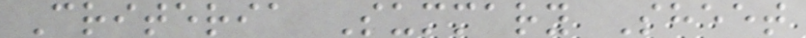Criteria Summary Sheet
